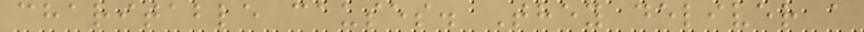charitable causes. They deliver a
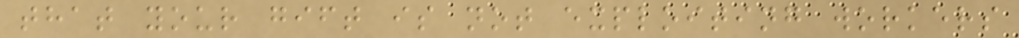that your gift is not exploiting workers
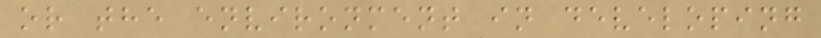or the environment in developing
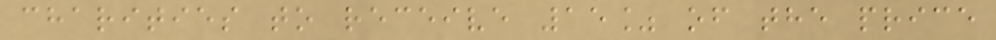charities to receive 15% of the price
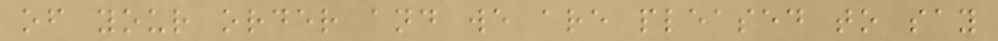of your order and we are pleased to say
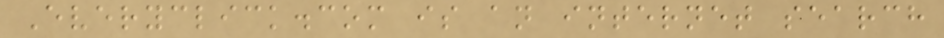Everyclick.com is an internet search
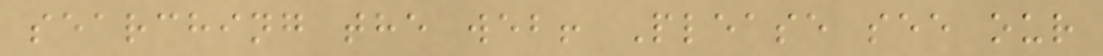searching the web! Please see our
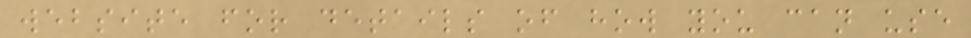website for details of how you can use
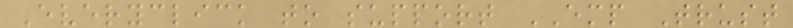Everyclick to support EMP Trust
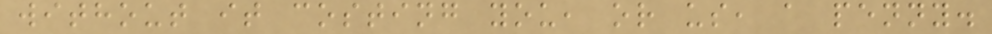without it costing you, or us, a penny.
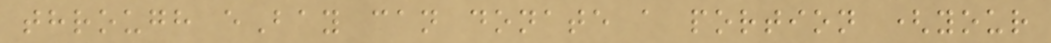through eBay can donate a portion (your
